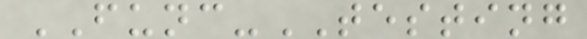FUNC-TESTING
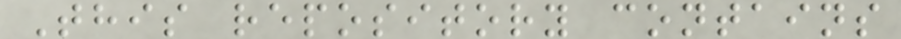This repository contains
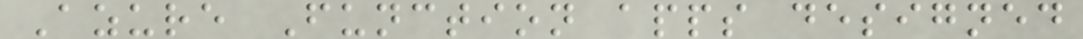Azure Function apps designed
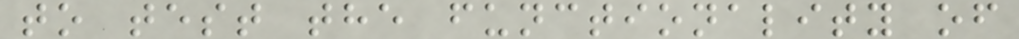to test the functionality of
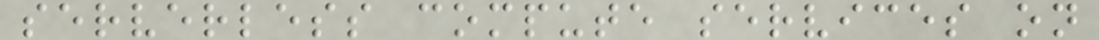serverless compute services on
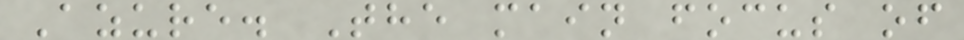Azure. The main focus of
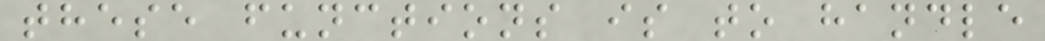these functions is to handle
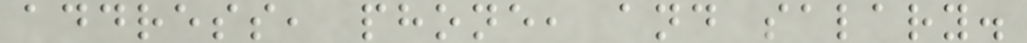address, phone, and salary.
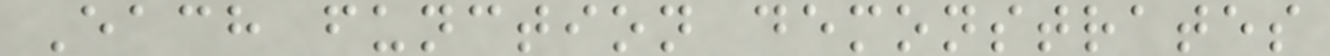Each function demonstrates
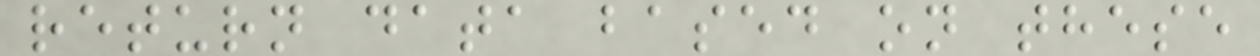return data based on these
